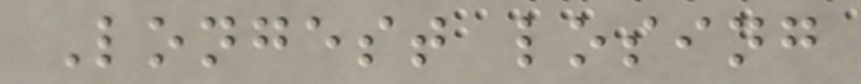Longest losing
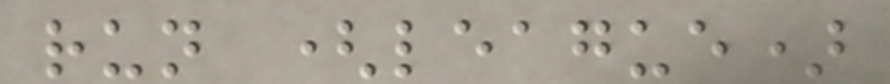run (league)
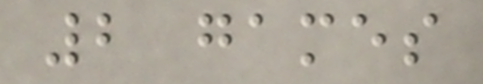2 games
